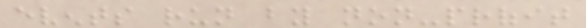events run by non-profit
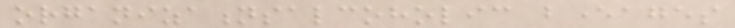organizationsalcoholic beverages
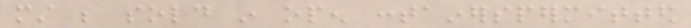must be sold in open containerspermitted
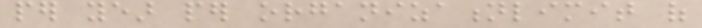per year per organizationlimit of
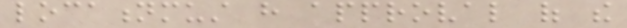locationmust have approval of the
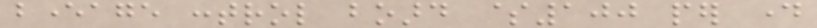beverage control board $100 per day
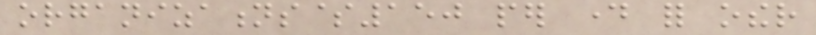organizations$150 per day for other
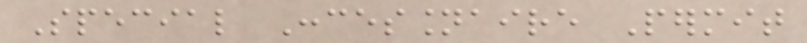Special Concessionaire Permit
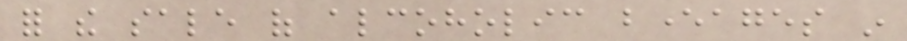for the sale of alcoholic beverages in
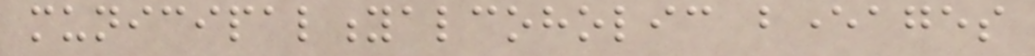municipalityalcoholic beverages
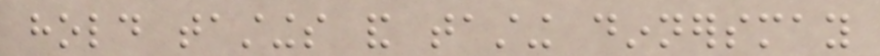hold tastings and tasting dinnersmay
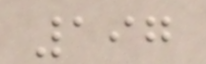197
